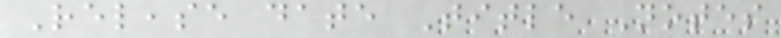Release date Title Notes
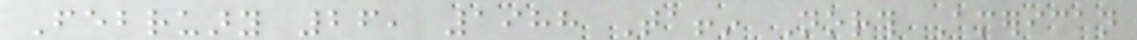February 26, 1988 Taffin North American
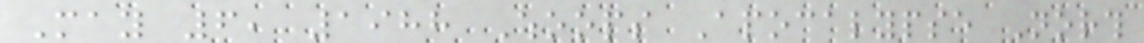May 6, 1988 Whoops Apocalypse North
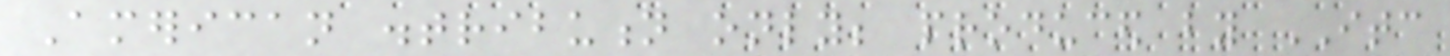American distribution only; produced by ITC
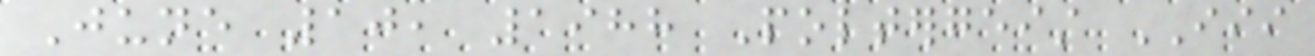June 10, 1988 Poltergeist III
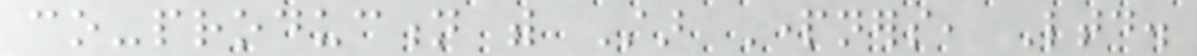co-production with Star Partners, Ltd.
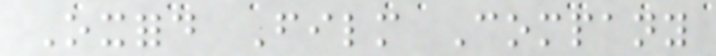Oxford Film Company
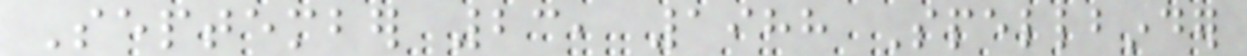September 23, 1988 Spellbinder
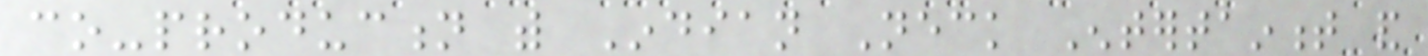co-production with Indian Neck Entertainment and
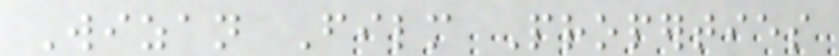Wizan Film Properties
